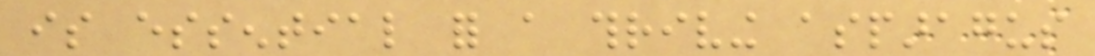is essential for a thriving asparagus
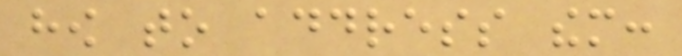how to address them:
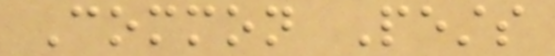Common Pests
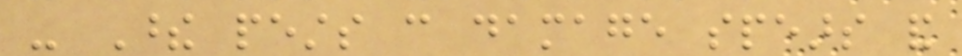- These pests can damage spears and
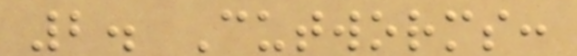2. Cutworms:
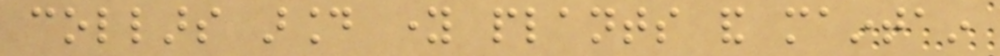collars around young plants and maintain
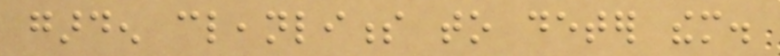garden cleanliness to deter them.
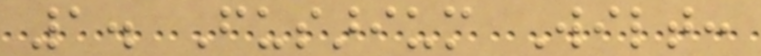1. Fusarium Wilt:
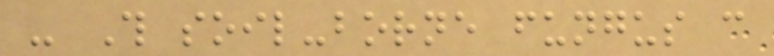- This soil-borne fungus can
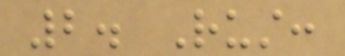2. Rust:
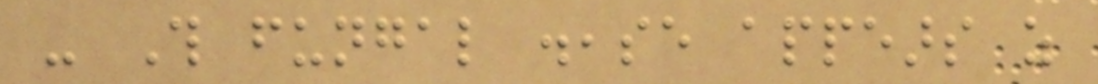- This fungal disease appears as
